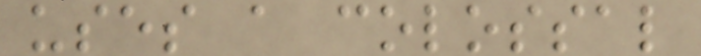uses a colossal
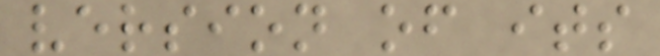version of its
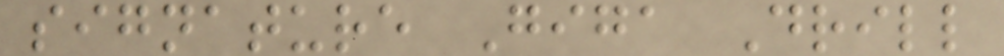signature Giga Drill
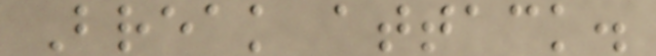Break attack.
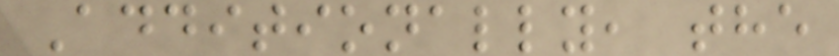Additionally, the
